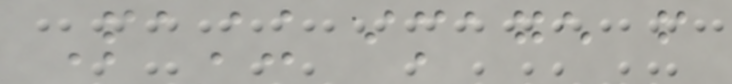Pasting image from
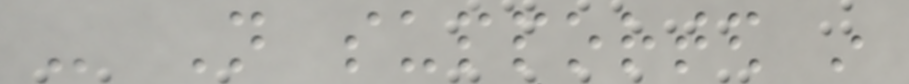- Not supported in
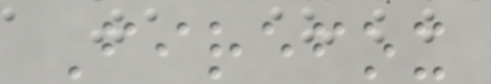Firefox
